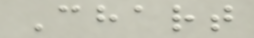Chart
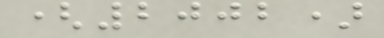(2002)
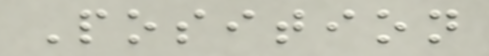Position
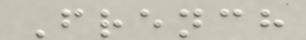French
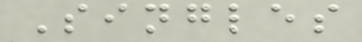Singles
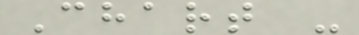Chart -
